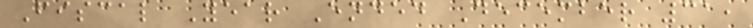Fiscal Year Ended December 31,
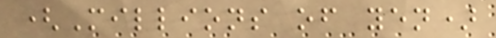(Millions of yen)
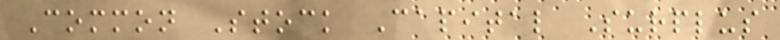Common Stock Capital Surplus
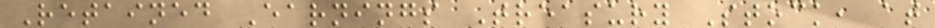Retained Earnings Treasury Stock, at
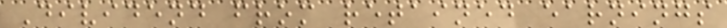Dividend from retained earnings
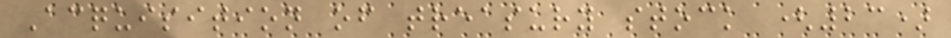Acquisition of treasury stock (23)
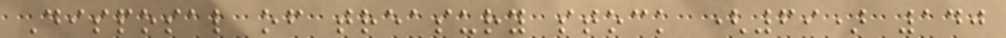Disposal of treasury stock (69) 140
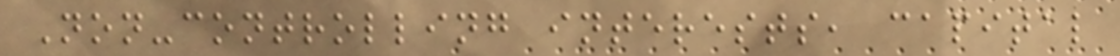Non-controlling interests, capital
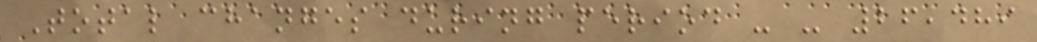Total changes during period - - 26,489
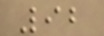92
